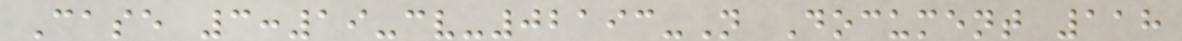Case 3:19-cv-02193-N Document 118
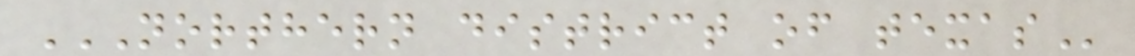NORTHERN DISTRICT OF TEXAS
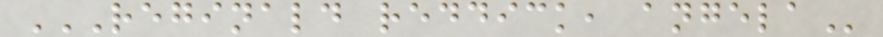REGINALD REDDICK, ANGELA
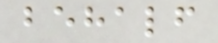behalf
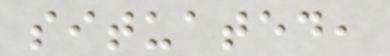situated,
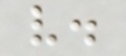v.
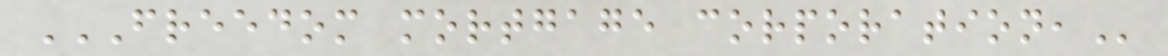FREEDOM MORTGAGE CORPORATION,
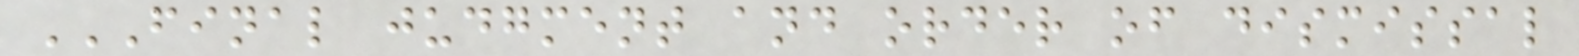FINAL JUDGMENT AND ORDER OF DISMISSAL
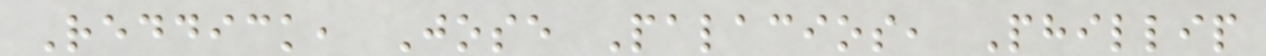Reddick, Jose Palacios, Phillip
